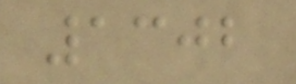1302
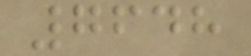7648
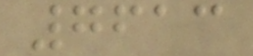7613
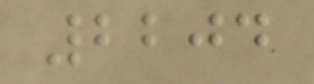2204
